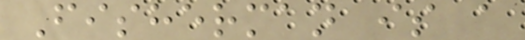Fisherman is a
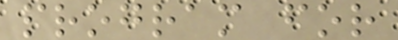program for
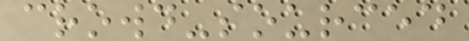crowd-sourced
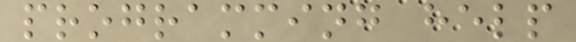programming help
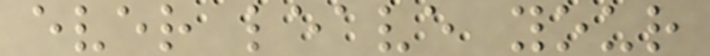ever leave your
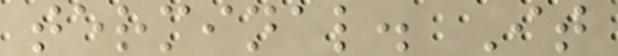terminal. It
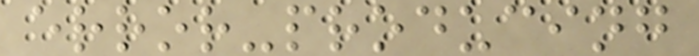error-producing
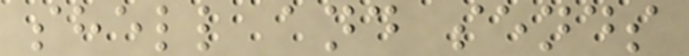shell and sends
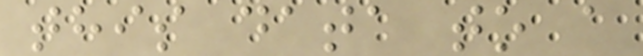this data to a
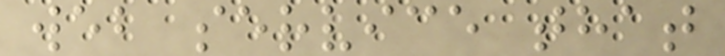web service that
